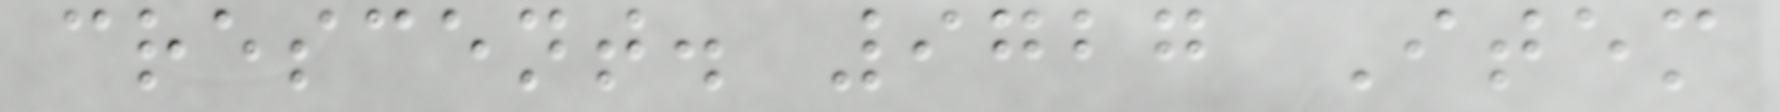crescent. 9727 Item
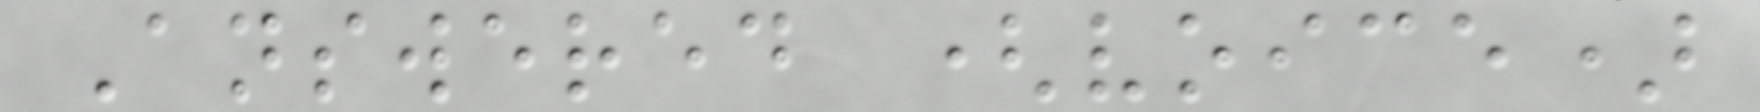Answered (voice)
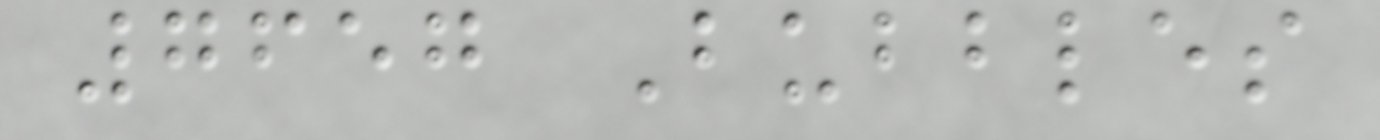7657 Bubbles
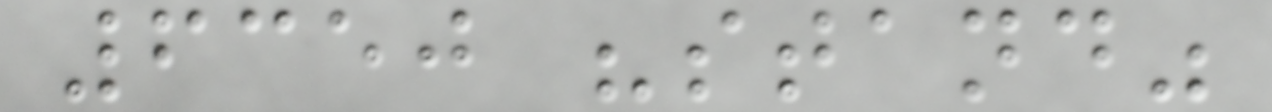6350 "stand"
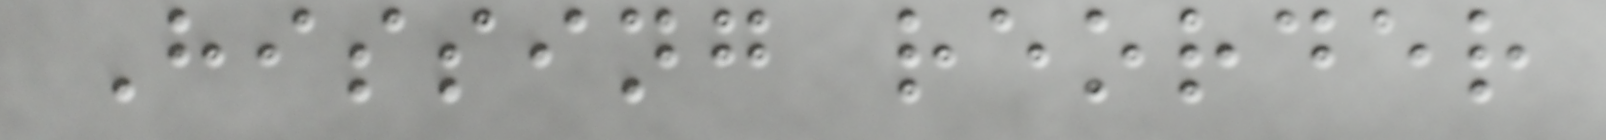Hissing reorder
